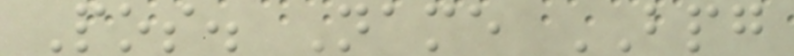Pos. Name BPG
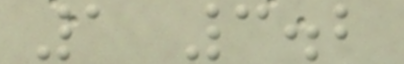1 3.2
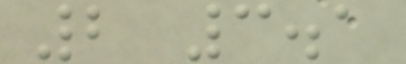2 3.1
